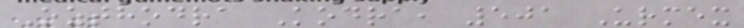Ozthodra Kodra, 501 Urmex
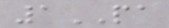1PA
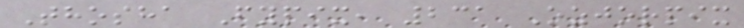Thosha Fypix, 231 Ozjorpix
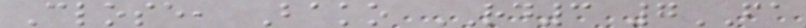Close, Bako RD3 7FA
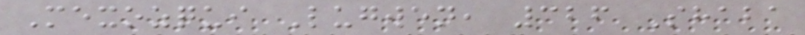Mexozqui Lugwen, 326 Shaba
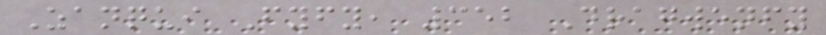Zanqui Fyfy, 352 Dragwenfy
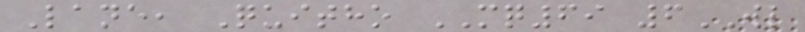Lane, Quitho MQ69 6WL
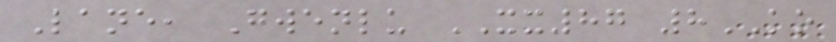Lane, Gwenlu XX87 8KO
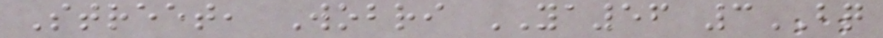Street, Wobri YA56 3BQ
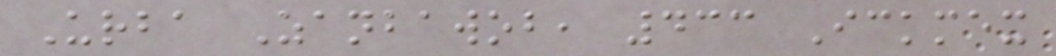Urba Zanbawob, 433 Ickmex
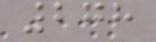278
